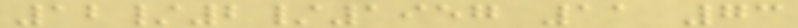12/2/1957 11 73
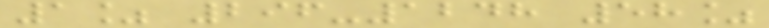1% 296-1248 58%
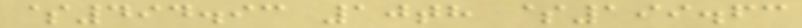$494.93 10th $199.63
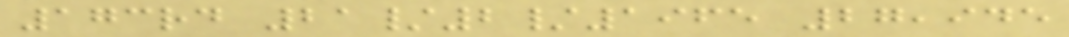173rd 21/2/1965 27,945
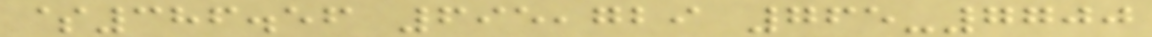$386.56 695,729 765-7700
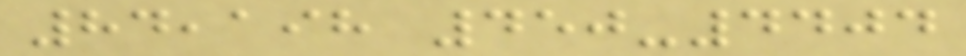84,198 450-4404
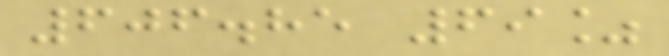606.85 69%
